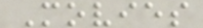Movies
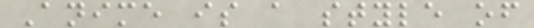Anime is a style of
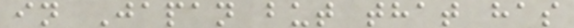in Japan but that has
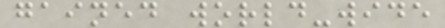gained world-wide
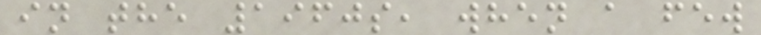in the 1960s, when a few
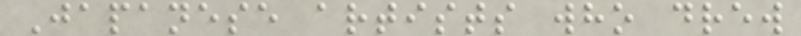Japanese artists who drew
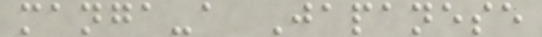manga-a Japanese
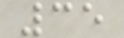35
